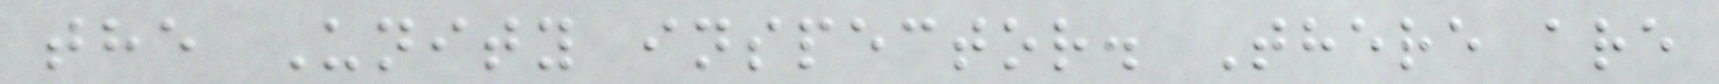the Unity inspector. There are
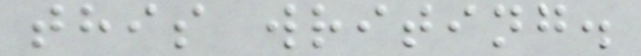this writing.
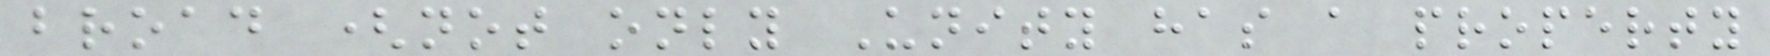broad (not only Unity has a property
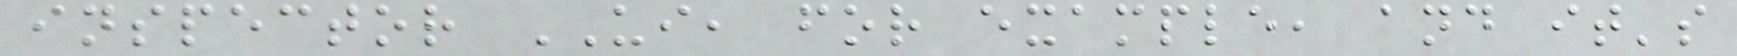inspector UI, for example, and it's
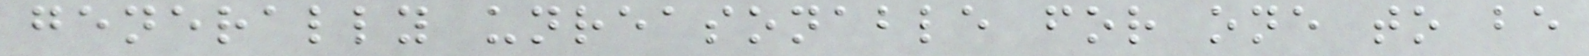generally unreasonable for one to be
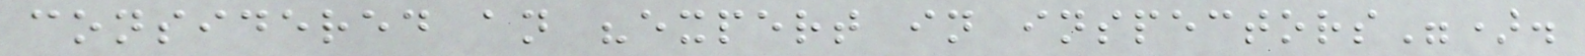considered an "expert in inspectors").
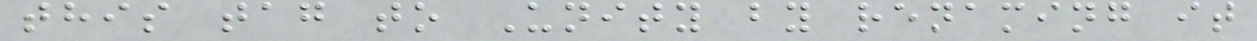this tag to Unity by renaming it
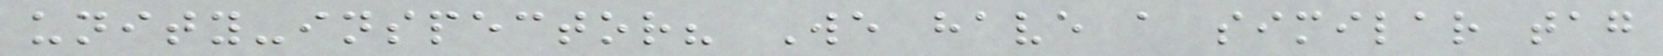unity-inspector? We have a similar tag
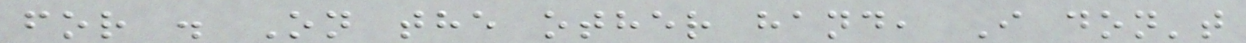for . On the other hand, I don't
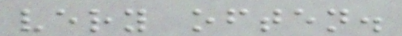very often.
